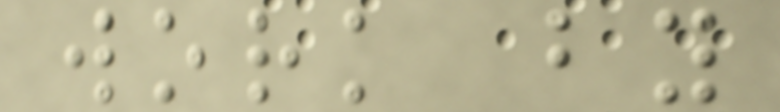work by
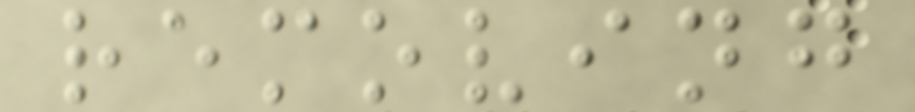removing
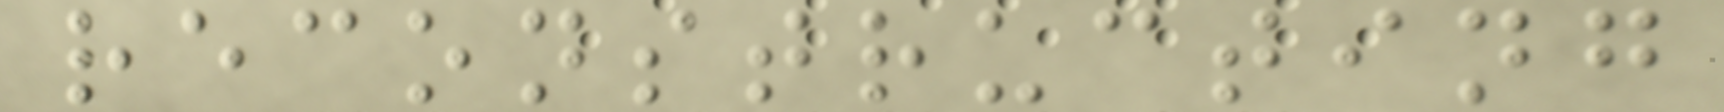reconstructing
